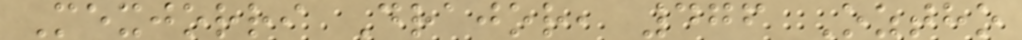Mexjorri Drajor, 476 Oztho
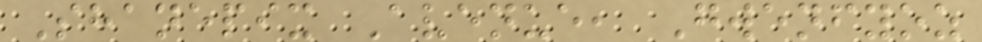Shanepix Avenue, Gwenfyoz
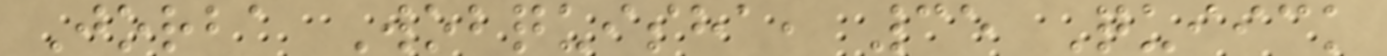Jorba Wobquisha, 35 Quiick
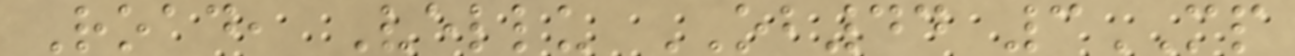Road, Vellu OB44 3MP
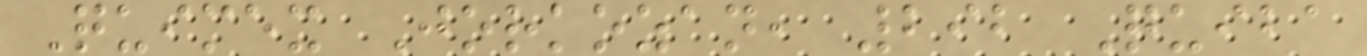Quimex Jorkozan, 292 Quiba
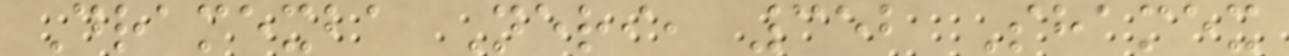Dramexba Neri, 352 Shamex
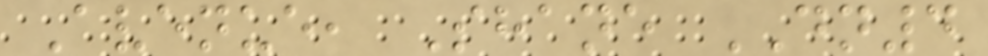Avenue, Shane DN4
